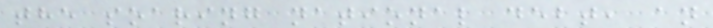the soaring national debt, an
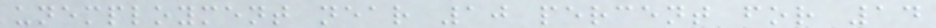unemployment near 10 percent for 14
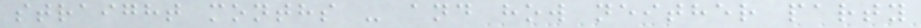straight months - and how neither party
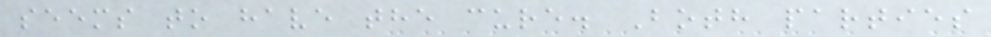seems to have the cure. Both parties
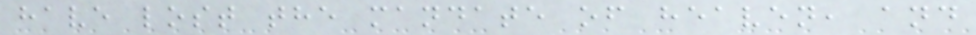have lost the mandate of heaven, and
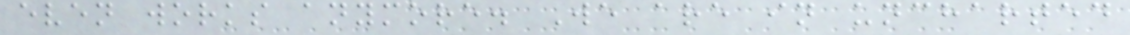even works anymore. We are in uncharted
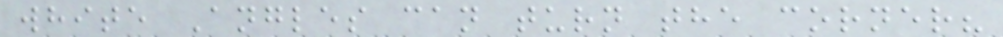white Angles can turn the corner?
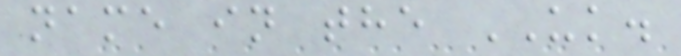name in the UK.
